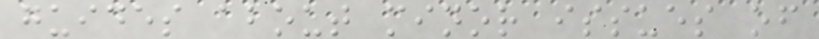guides about minor issues of
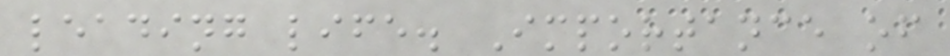leading life. Importance of
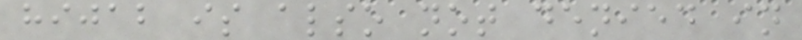hijab is also not denied in
